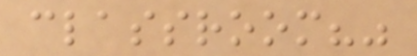classroom?"
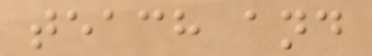teach and
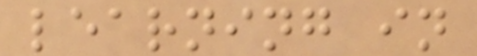learning in
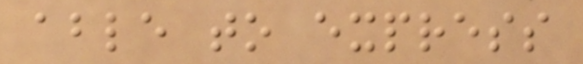able to express
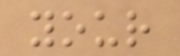your
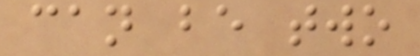can be two
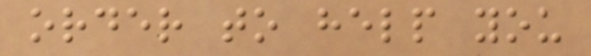order to help you
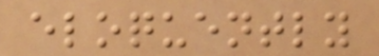eloquently
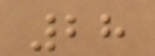28
